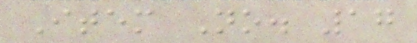Item No. 17
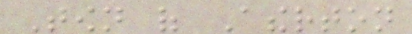Town of Atherton
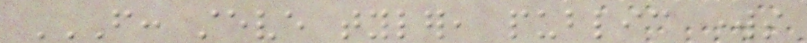FROM: STEVE TYLER, PUBLIC WORKS
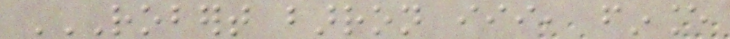ROBERT BARRON III, FINANCE
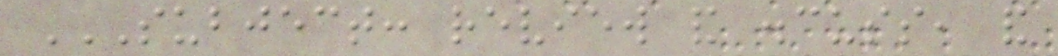SUBJECT: REVIEW AND DISCUSS, AND
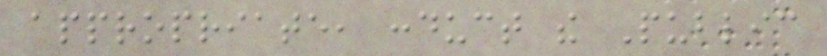appropriate, conduct the Public
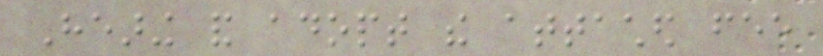Hearing and adopt the attached fee
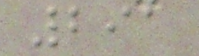291
